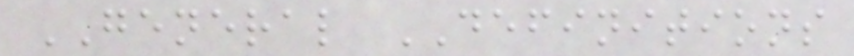GENERAL DEFINITIONS
